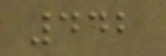442
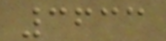3633
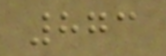873
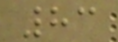83
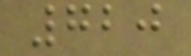720
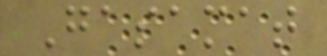Gasamat
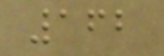162
